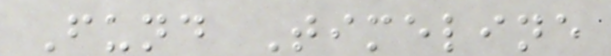Fund Timeline
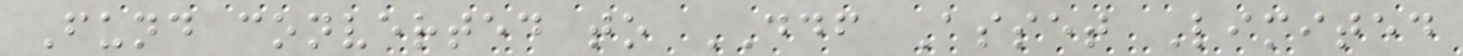Fund converted to DDF Asset Limited
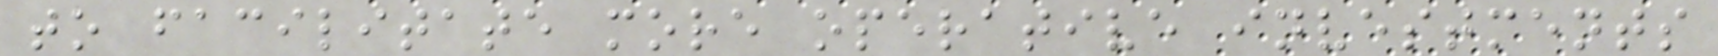to facilitate more operative investments
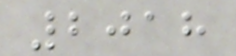2018
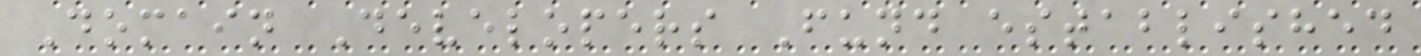Domain Developers Fund established
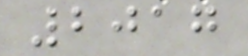2017
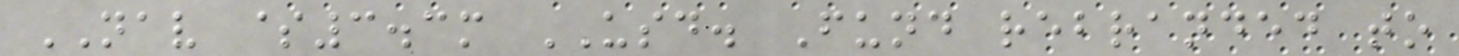NAV $3.3m USD. Fund rebranded to
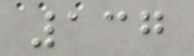137
